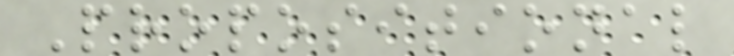Propositional
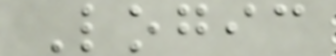Logic
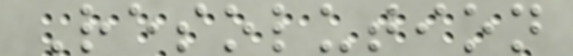Resolution
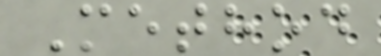Method
